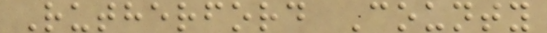Rutherford County
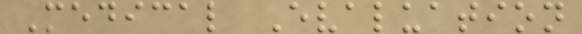Medical Evaluation
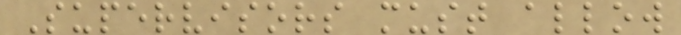Supervisors must allow
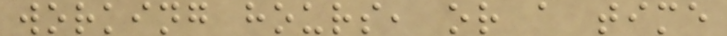working hours, or a time
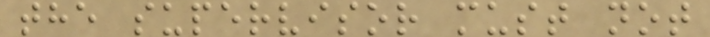the supervisor must not
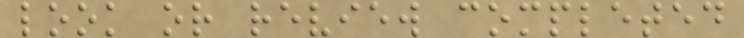look or review completed
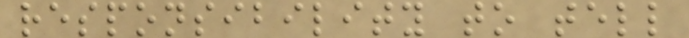responsibility to tell
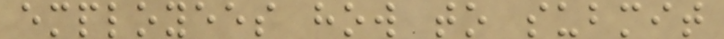employees how to submit
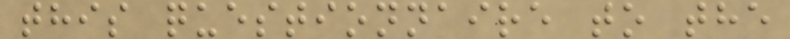this questionnaire to the
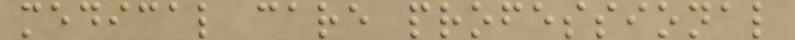medical care professional
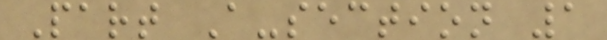Part A-section 1
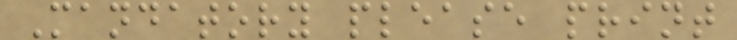Mandatory please print
